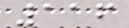116
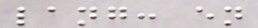lang: en
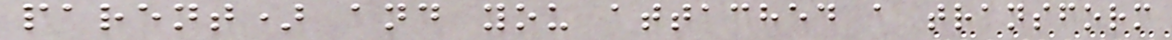parent) and you attached a transform
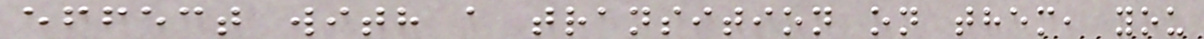effect with a transition on them, you
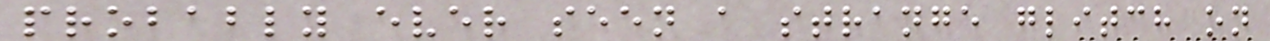probably ever seen a strange glitch on
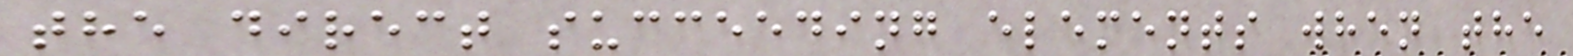the direct succeeding elements when the
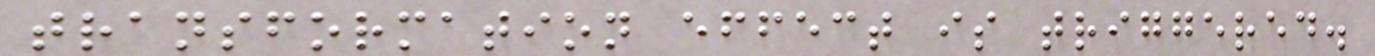transformation effect is triggered.
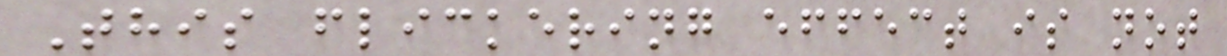This flickering effect is not
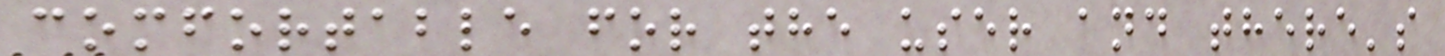comfortable for the user and there's
